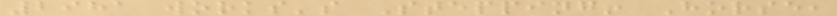2981 works's Stepping! Horse,
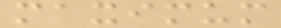maximum
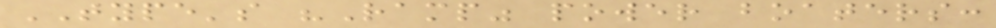TYPE's "Ramp" power boaters:
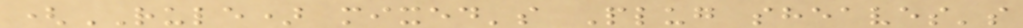(RULE) mixed's Plug sheaves's
